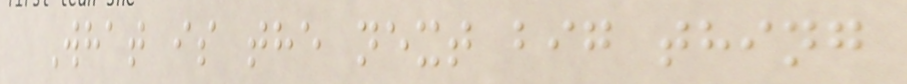What is the next big thing
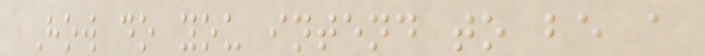How do you intend to be a
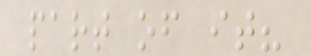part of it?
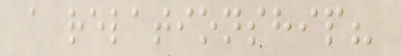a relationship?
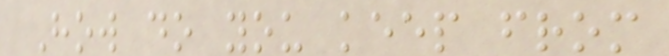How do you keep from
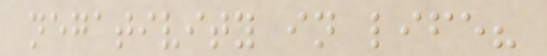negativity in life?
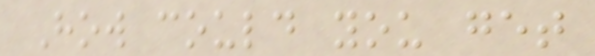How could you get
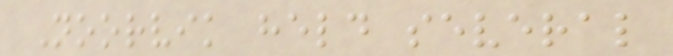Noorvik held several
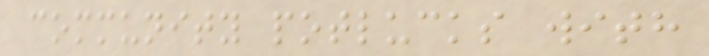community potlucks with
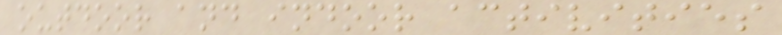outdoor and indoor activities
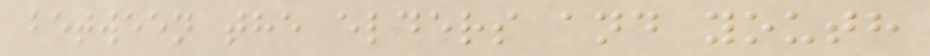between the elders and youth
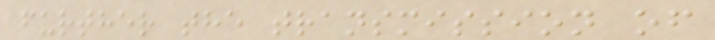further the transmission of
